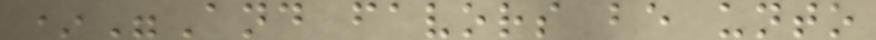*"And favors be unto
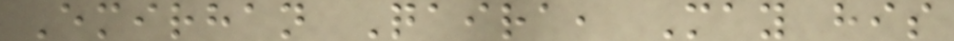Emirhan Qaira, May his
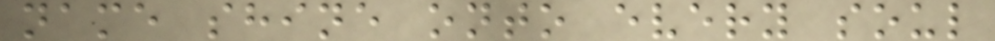name shine onto every soul
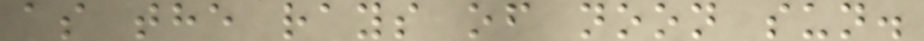as the rays of noon sun.
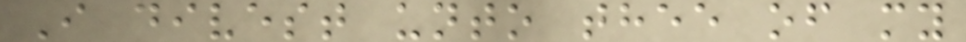I divest unto thee of my
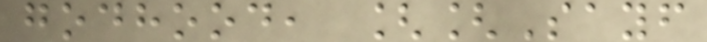godhood, [[Sayf
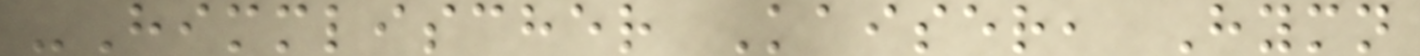-Himmlischer Kaiser, Hymn
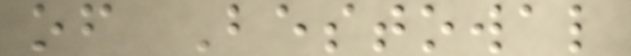of Bestowal
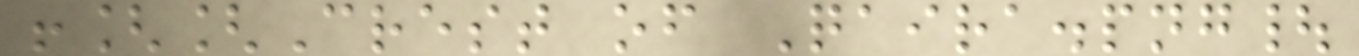![[Crest of Qaira.png|
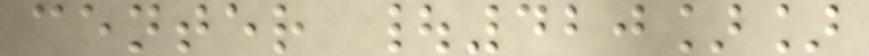center |420]]
